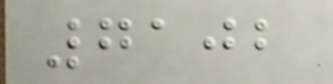7102
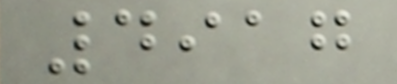4917
